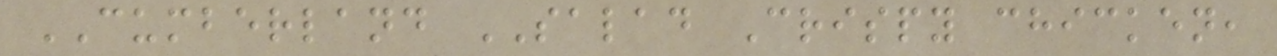CUMBERLAND SALAD Crispy chicken,
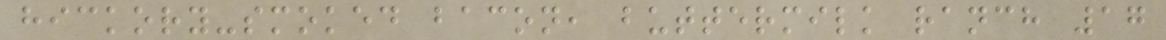hickory-smoked bacon, buttermilk ranch 17
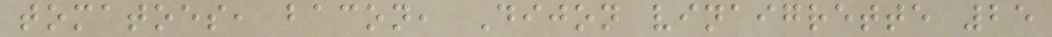tomatoes, bacon, Dijon vinaigrette 25
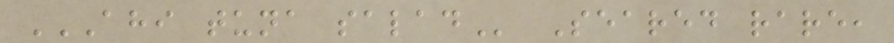AHI TUNA SALAD Seared rare,
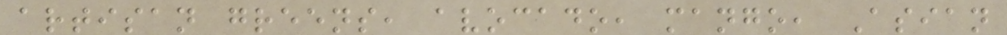artisan greens, avocado, mango, Asian
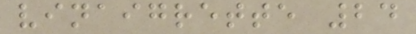vinaigrette 24
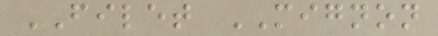FILET MIGNON
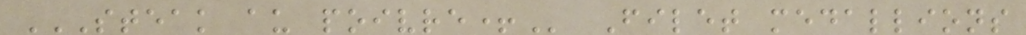STEAK AU POIVRE+ Filet medallions
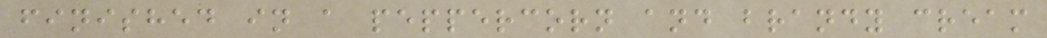finished in a peppercorn and brandy cream
